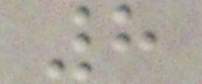8
